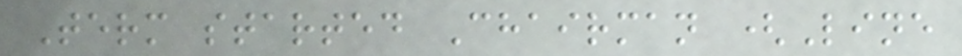Term started Chairman (Line
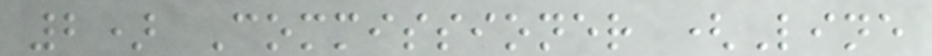2) Commissioner (Line
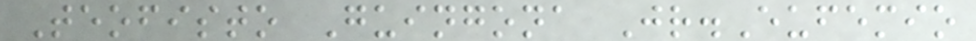Teofisto Guingona Jr.Eufemio
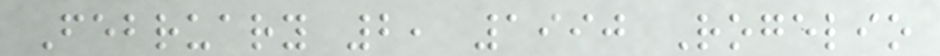February 2, 1990 Rogelio
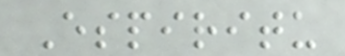Espiritu
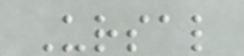Ursal
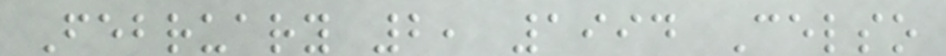February 2, 1994 Celso
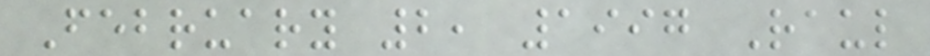February 2, 1997 Raul
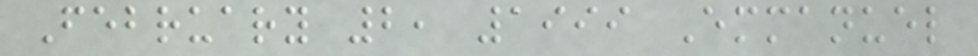February 2, 1999 Emmanuel
